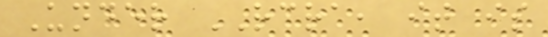Under RCRA, it is
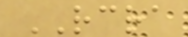RCRA
